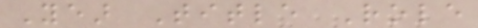Year Title Role
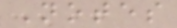Notes
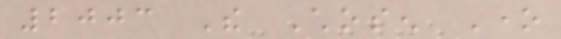2003 The Chosen One
